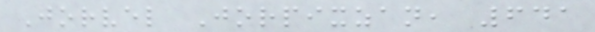Jorvel Jorpixzan, 641
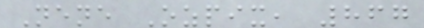Nene Ozpix, 867
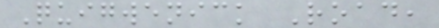Quigwenick Road,
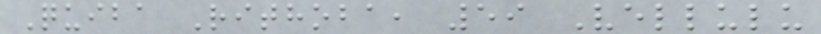Quiba Rithoba, 59 Vellulu
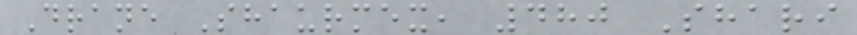Drane Shaurmex, 480 Shari
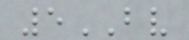5BV
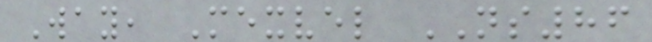Way, Mexvel NS86
